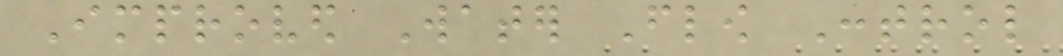Improved Water Flow Control
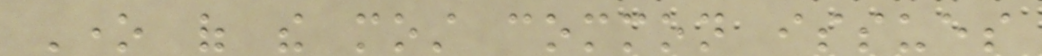One of the most common issues
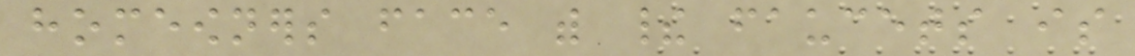homeowners face with their faucets is
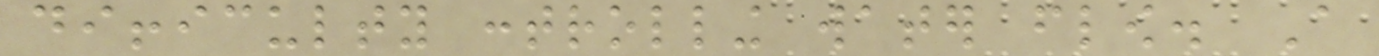difficulty controlling water flow. A
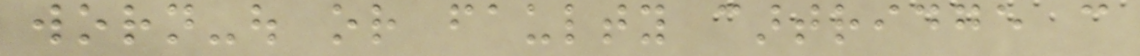worn-out or faulty cartridge can
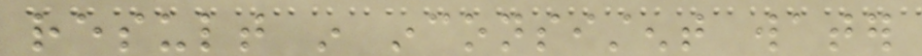result in inconsistent water
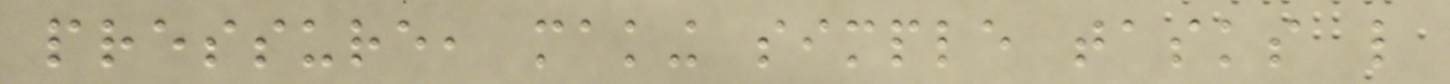pressure, making simple tasks like
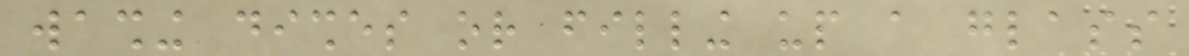washing dishes or filling up a glass
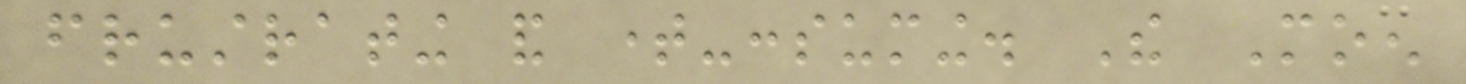frustrating and time-consuming. The Moen
